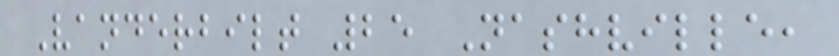Vanderbilt 25 Nashville,
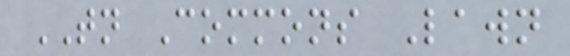TN Commons Lawn
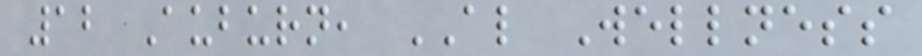12 Auburn, AL Wellness
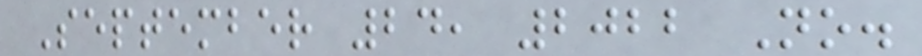September 24, 2022 No.
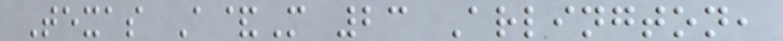Texas A&M 23 Arlington,
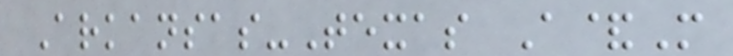Arkansas-Texas A&M
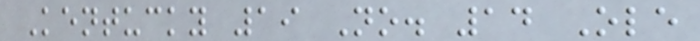Kentucky 19 No. 14 Ole
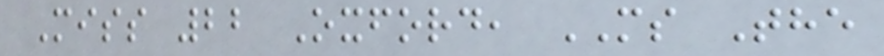Miss 22 Oxford, MS The
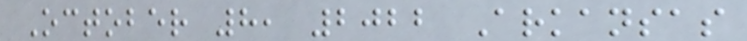October 8, 2022 Arkansas
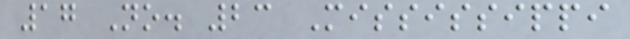17 No. 23 Mississippi
